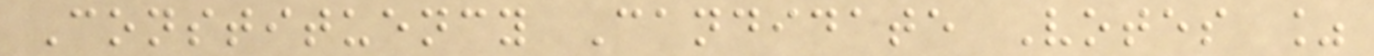Constituency Candidate Votes %
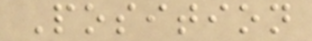Position
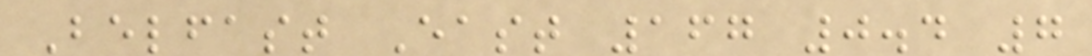Belfast East 167 0.4 7
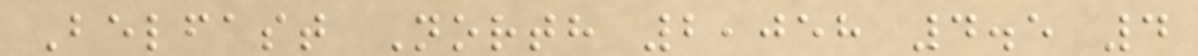Belfast North 2,058 4.5 4
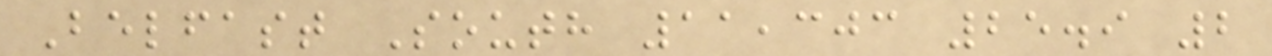Belfast South 11,303 25.9 2
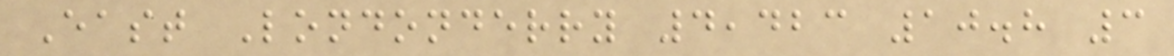East Londonderry 4,423 10.8 3
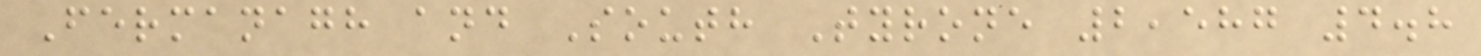Fermanagh and South Tyrone 2,587 4.8
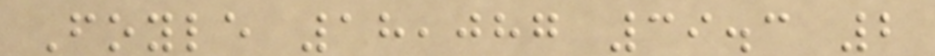Foyle 18,087 39.3 2
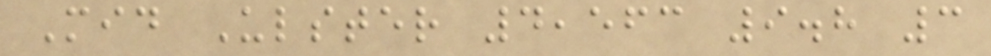Mid Ulster 4,563 9.8 3
